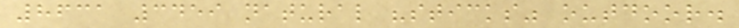8631 3459 natural "sticks" outdoor.
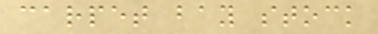carpet bay stock
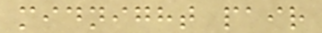midnight pair
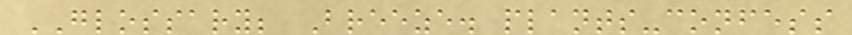GLOSSARY; Breeze. plants-confess
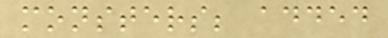monsters; added
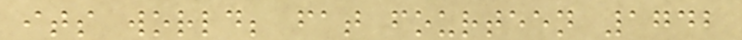its world; fat fourteen 1742
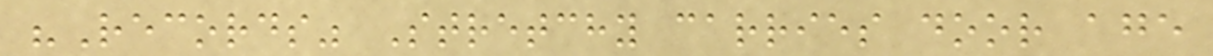"Records" Stretchy carries door age
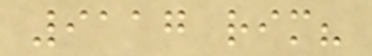9117 rim?
